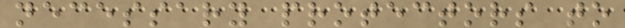necessary protectors to
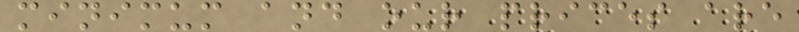minimum and our prices are
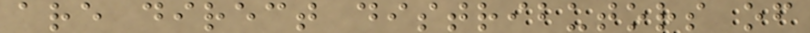are direct distributors of
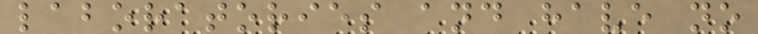laboratories and have no
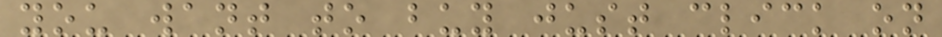you want to buy just click on
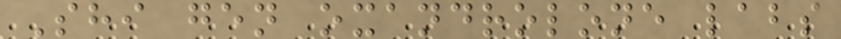Shi gen oxandrolone labs
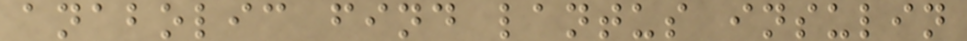anabolic find lantus insulin
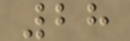28
